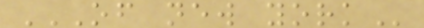OF NEW YORK
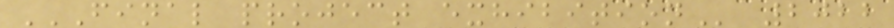FINAL PROJECT EXHIBITION 2022
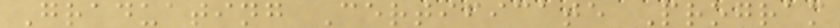Graduating Certificate Program
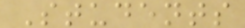Students
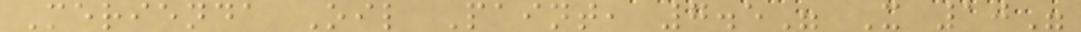Merienda Oil Paint, 7.5" X 10"
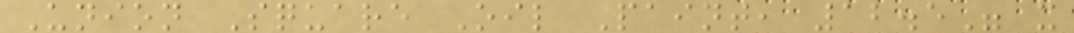Union Square Oil Paint, 12.5" x
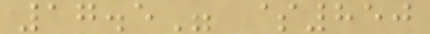17.5" $850
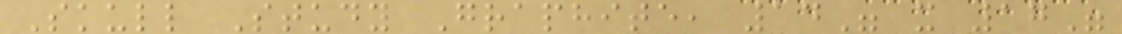Skull Study Graphite, 14" x 17"
